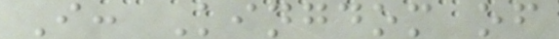I: Kingdom of
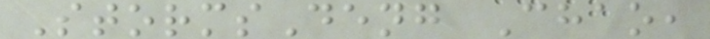StormsDeng Chao,
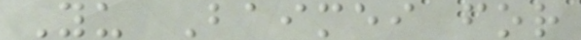Yu Baimei for
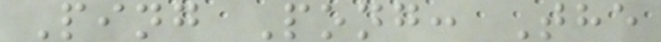Ping Pong: The
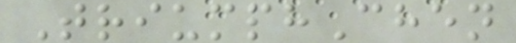TriumphChen
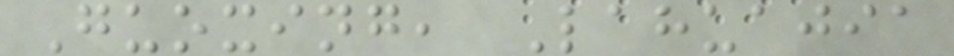Guoxing, Lahuajia
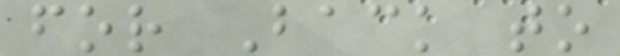for Back to
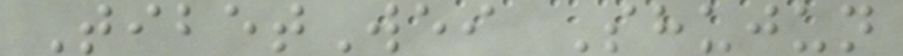TibetWei Shujun
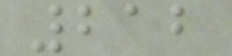212
